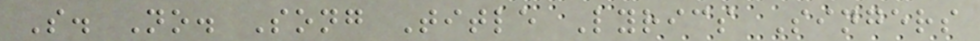S. No. Song Title Lyrics Singers
